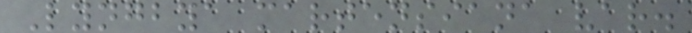Lyngbya martensiana var.
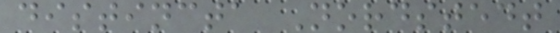distincta Nordstedt
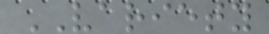VARIETY
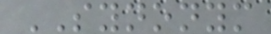SYNONYM
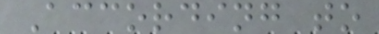According to
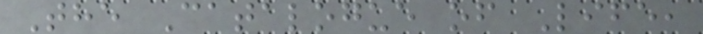The Catalogue of Life,
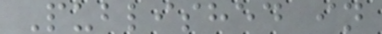Published in
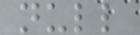null
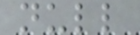null
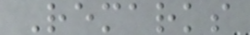Remarks
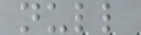null
